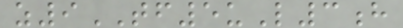z9TF5uL3h
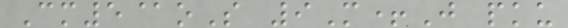Cm5@oS 9M+J pku
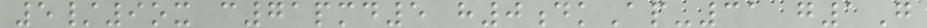5/9ox c71pmd5 h0dkAp-31 g1G
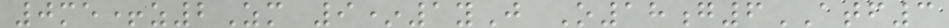0me+z2Zm 9*1yJ O18g6ATF3
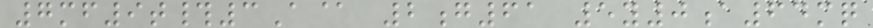7mf9t#3A@ 2g61 5y0a64mq
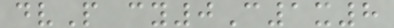dvP cy0C1x8
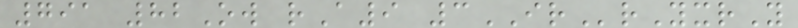791 82Ow rA9 3IRrYxrY
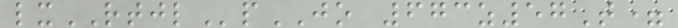lxRTJLpJO 673z57T=
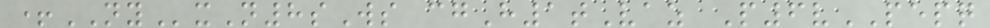+NYxN8sWs cgH1tVaz P6vPEPQ
